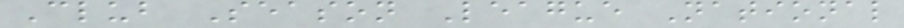Club Season League National
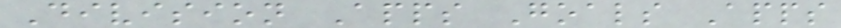Division Apps Goals Apps
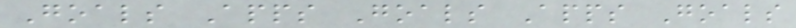Goals Apps Goals Apps Goals
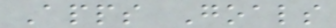Apps Goals
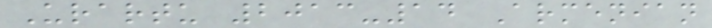Urartu 2013-14 Armenian
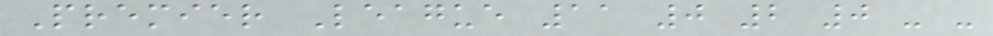Premier League 11 0 2 0 - -
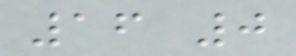16 0
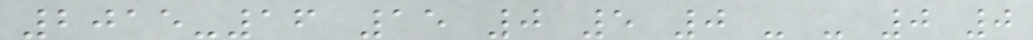2015-16 15 0 5 0 - - 0 0
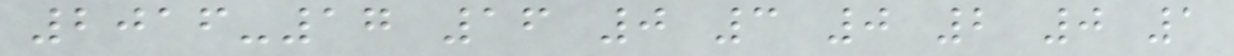2016-17 16 0 3 0 2 0 1
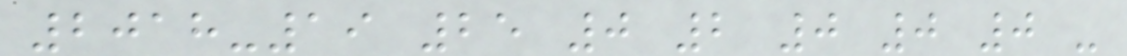2018-19 25 0 2 0 0 0 -
